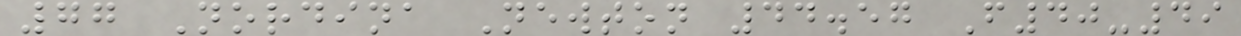77 Nordina Newton 44.57 F40-49
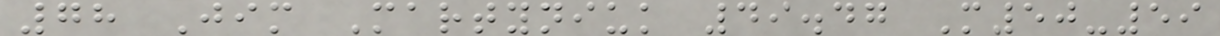78 Jim Martyniuk 49.47 M50-59
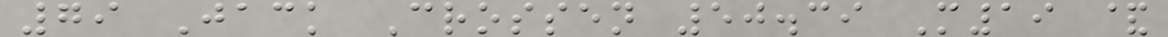79 Jack Crossen 50.39 M19 &
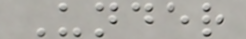Under
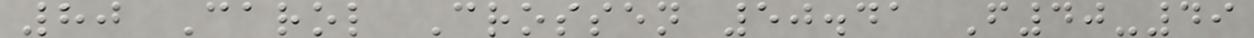80 Carol Crossen 50.41 F40-49
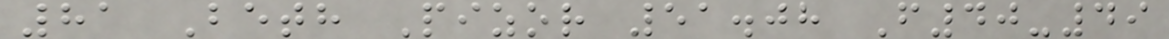81 Beth Pizor 51.08 F40-49
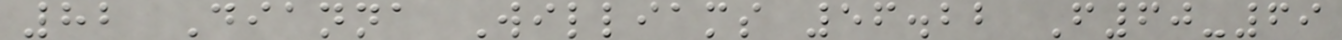82 Dianna Williams 56.22 F60-69
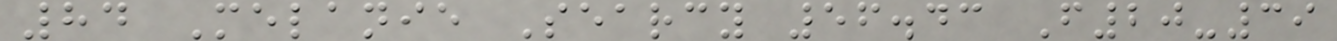84 Melanie Searcy 56.43 F20-39
